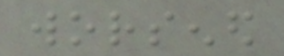worsened
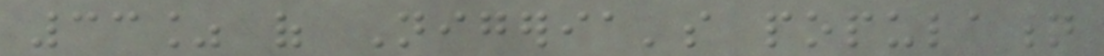33% of Nigeria's population
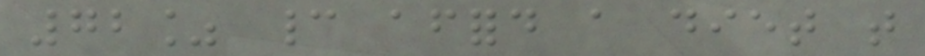72% cannot afford a diet that
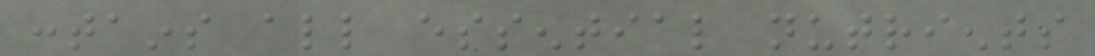contains all essential nutrients
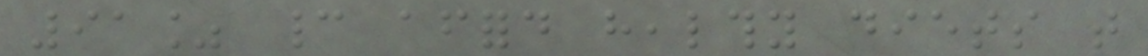91% cannot afford healthy diets that
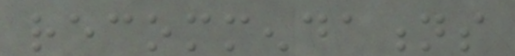recommendations
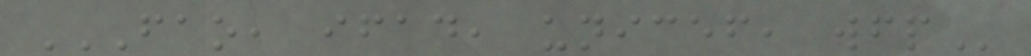FAO, IFAD, UNICEF, WFP
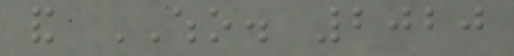and WHO. 2020
